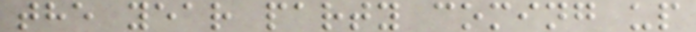the year party coming up
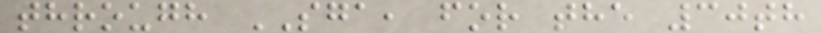through SGA, for the 30th
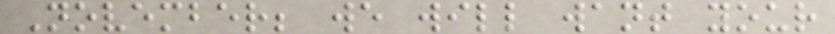November; we will want your
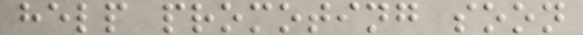help promoting soon
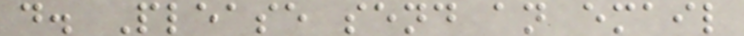d. Please send an email
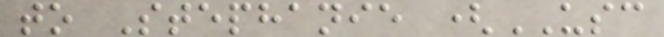to Stephanie (USC
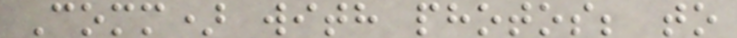Comm) with photos; to
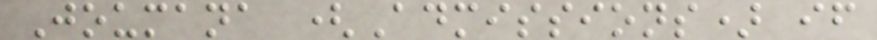Joumana (Admissions) if
